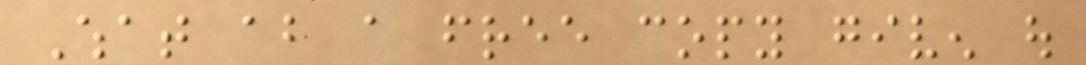What about a free copy given out
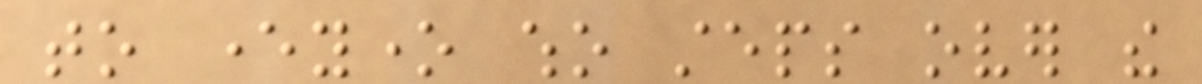to everyone who steps over the
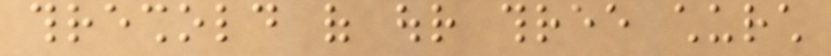threshold of our three church
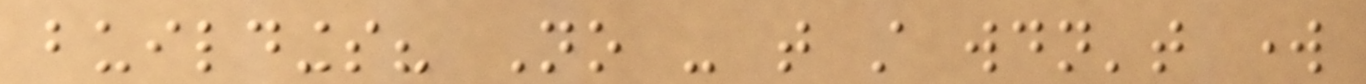buildings? No - that still wouldn't work
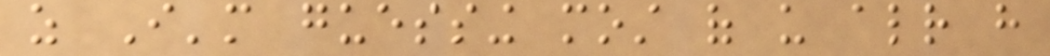as I'm guessing most of us already have
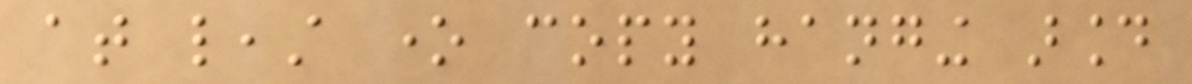at least one copy hanging around
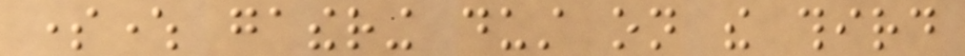somewhere gathering dust on the third
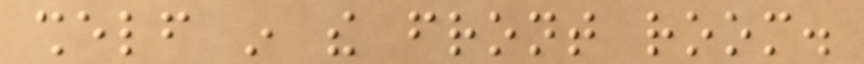shelf in the front room.
